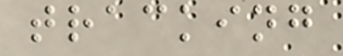tracking
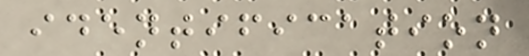identification
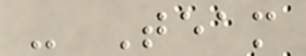- Team
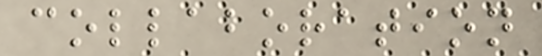collaboration
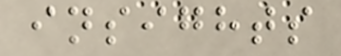insights
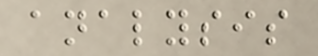analysis
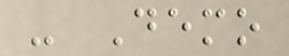- Demo
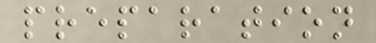preparation
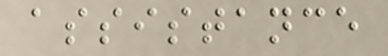assistance
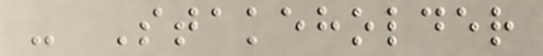- Stakeholder
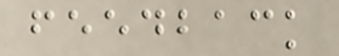feedback
